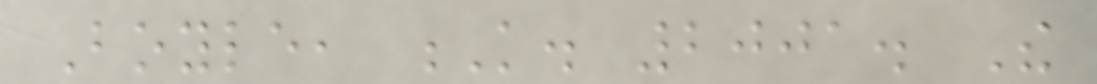Boyle, K. 2001. The
